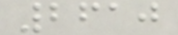2610
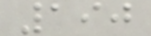190
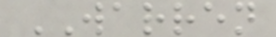WARREN
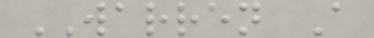WARREN A
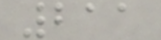211
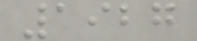1927
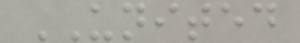UNITED
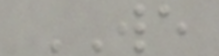WE
